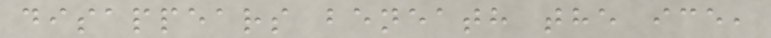disappears beneath the ice,
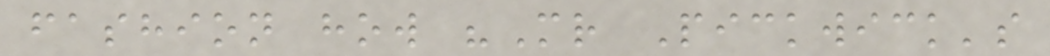fashion how "Mr Pickwick's
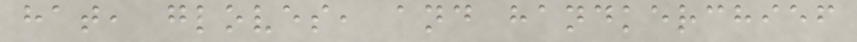hat, gloves, and handkerchief
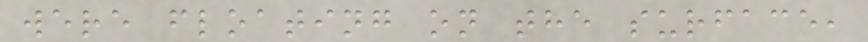were floating on the surface,
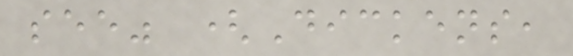see" (Dickens,
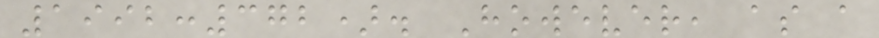1992:372). However, as a
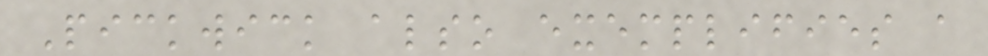Pickwick also exemplifies a
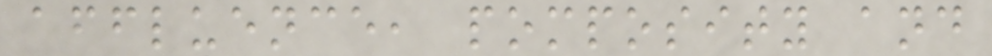affluence, pomposity and
